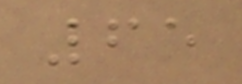65
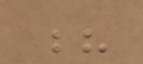?
